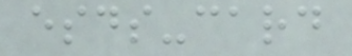esds-card
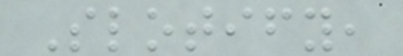Slotify,
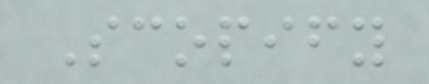Scopify
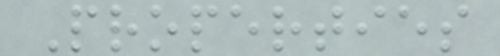Properties
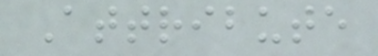Attribute
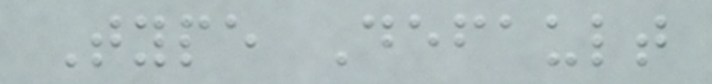Type Default
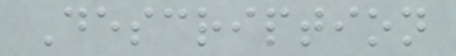Description
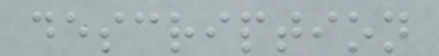description
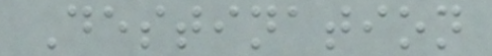Destination
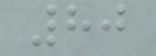80
